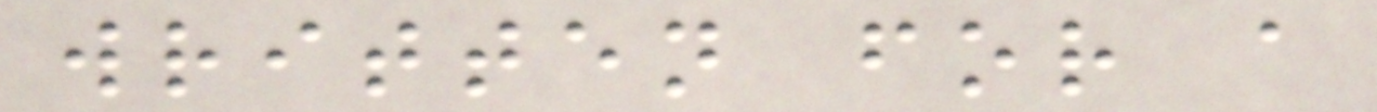written for a
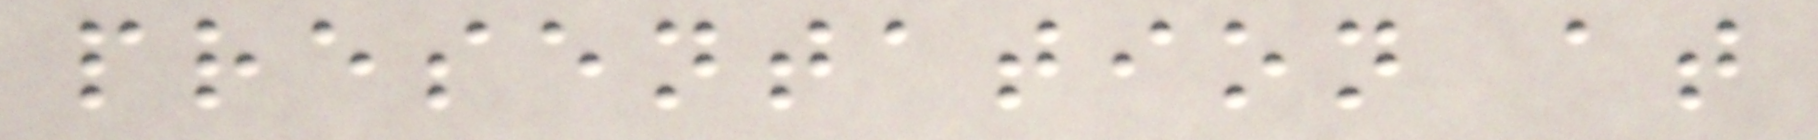presentation at
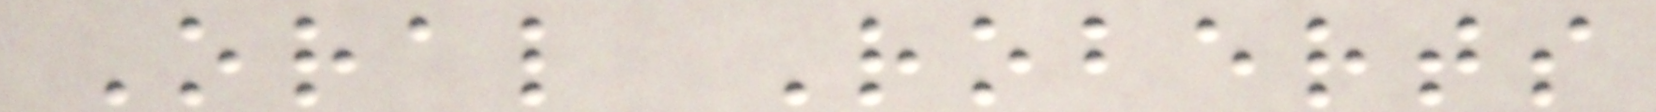Oral Roberts
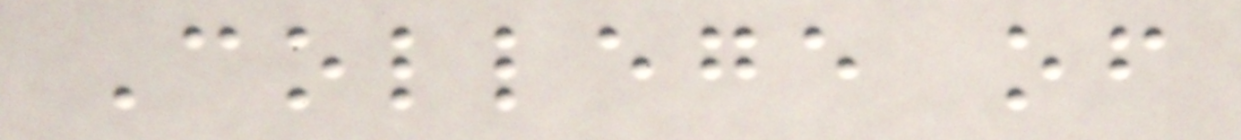College of
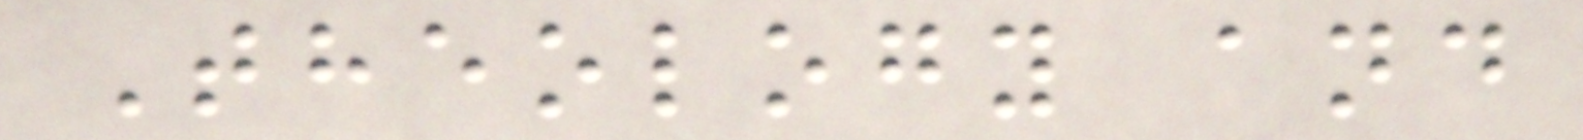Theology and
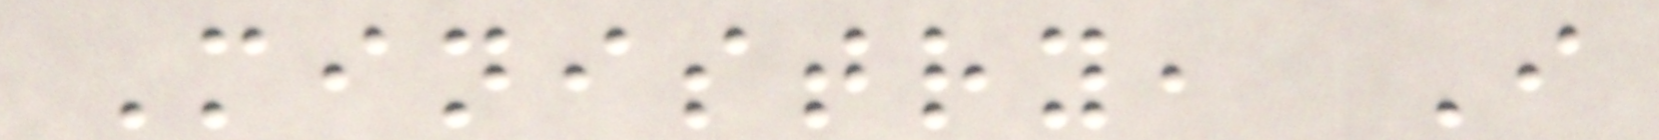Ministry, I
